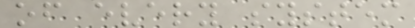of every system
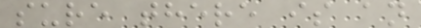sure there is an
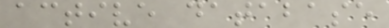active database
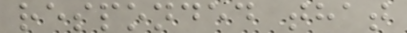responded that
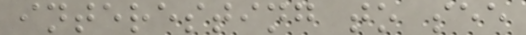interesting to see
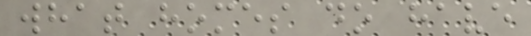what homes do have
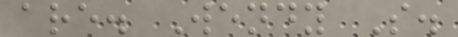are. Wendy S.
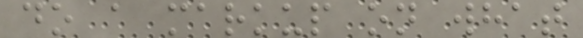do a markup on what
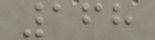168
